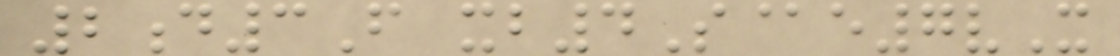2d3F xb4S@e7vX
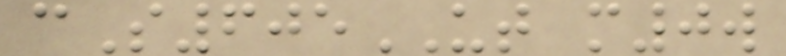cS605UT m0w
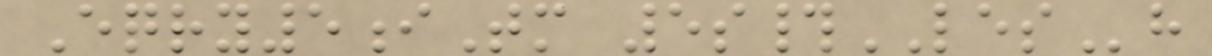Eqry5iTm 5s#LESh
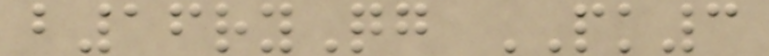b16ryQg PK3
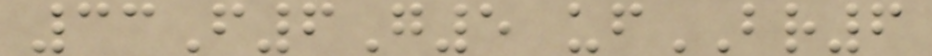33F6G5 ufBR6
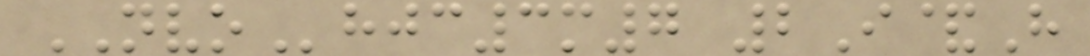NVOhjc3m7 2I&H
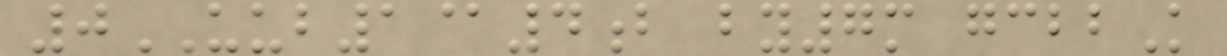0UUB1@4b by7m gcbbK
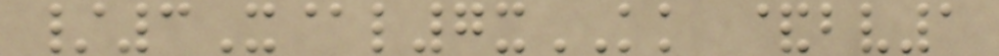/3X@l7xKK &bv1
